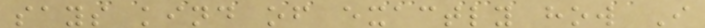says kind of exactly how I
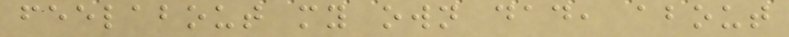feelabout my own dad, about
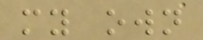my own
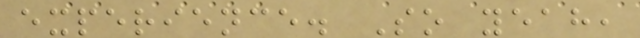experience. So yeah,
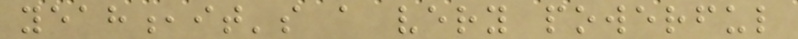yeah,it's a very powerful
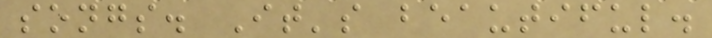songs. It's beautiful.
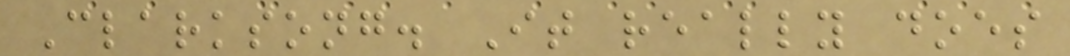Clarksong. It really does
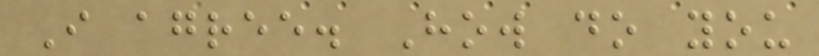I agree. How do you
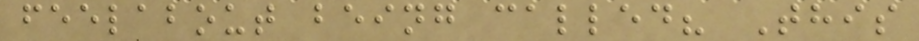feelabout being called? This
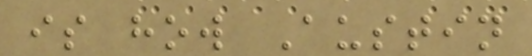is how Austin
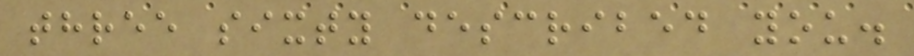three sixty described you.
